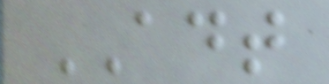ADT
